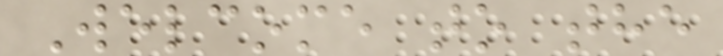Welcome to the
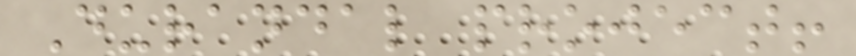Durandal project!
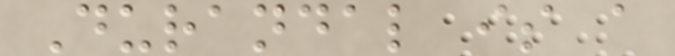Durandal is a
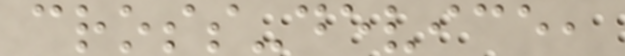cross-device,
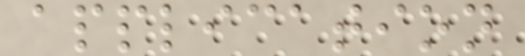application
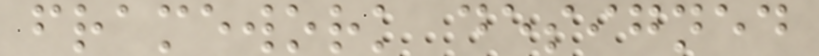framework designed
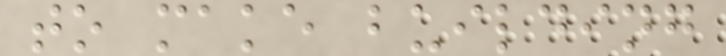to make building
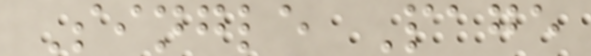Single Page
